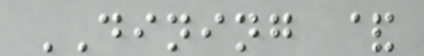DINING &
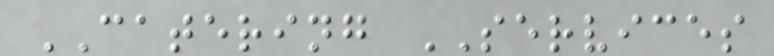CATERING SERVICES
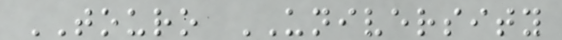TOURO UNIVERSITY
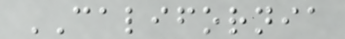CALIFORNIA
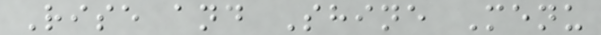Rise and Shine Menu
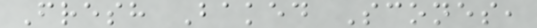Fresh Baked Scones,
